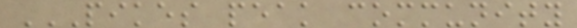PIKES PEAK COMMUNITY
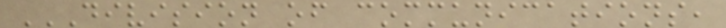DIVISION OF COMMUNICATIONS,
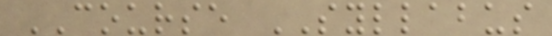COURSE SYLLABUS
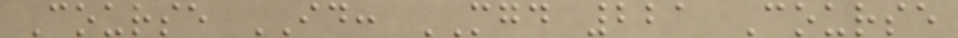Course ID: MGD 221 Course
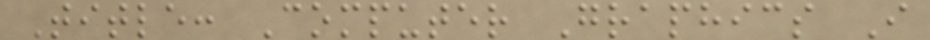Title: Computer Graphics I
